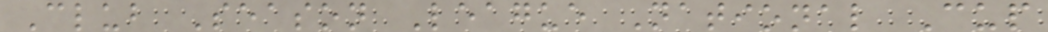Club Season League National Cup
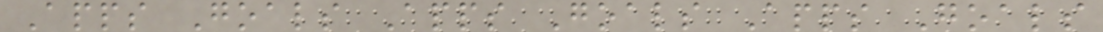Apps Goals Apps Goals Apps Goals
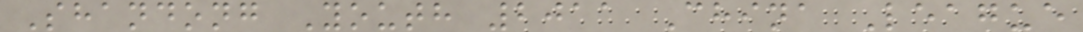Shandong Youth 2011 China League
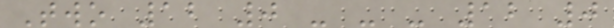Two 12 0 - - - 12 0
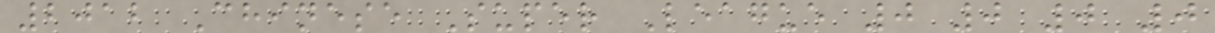2012 Chinese Super League 0 0 0 0
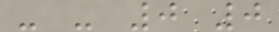- - 0 0
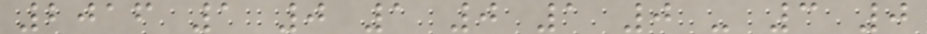2016 1 0 1 0 1 0 - 3 0
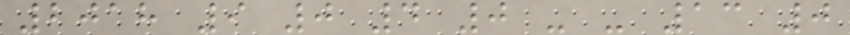2018 9 0 4 0 - - 13 0
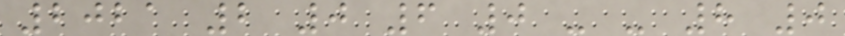2021 2 0 6 0 - - 8 0
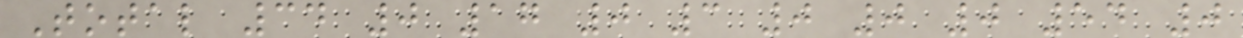Total 34 0 17 0 3 0 0 0 54 0
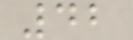42
